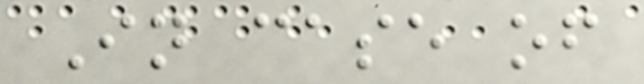In case of
